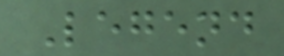Legend
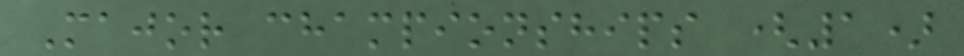Major championships (1)
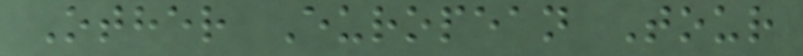Other European Tour
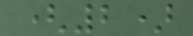(2)
